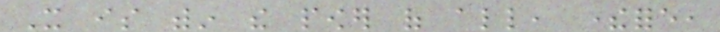It is within the power of all, therefore,
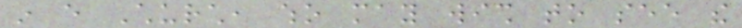in every Church, who may wish to see the
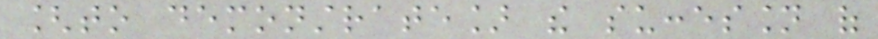[to demonstrate] the succession of
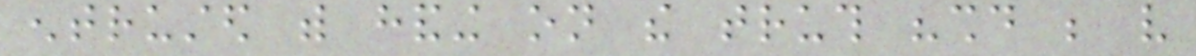entrusted with handing on the truth "should be very
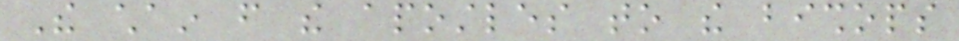The chain from the apostles to the bishops
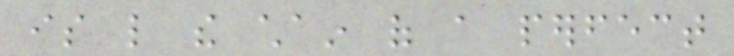is like the chain of a perfect
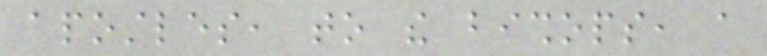apostles, to the bishops, a
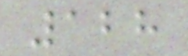128
